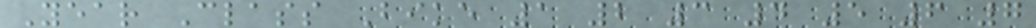Year Class Bike 1 2 3 4 5 6 7
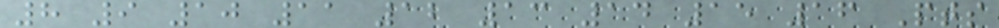8 9 10 11 12 13 14 15 16 Pts
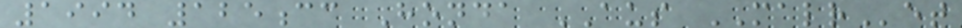1994 125cc Honda AUS MALRet
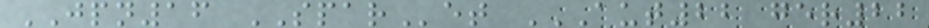JPN16 SPARet AUT22 GER22
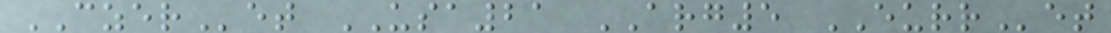CZERet USA21 ARG5 EURRet
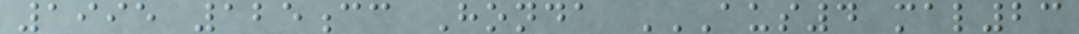1995 125cc Honda AUS4 MAL23
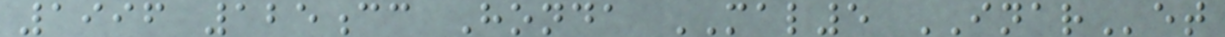1996 125cc Honda MAL5 INARet
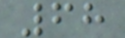68
